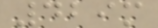429m
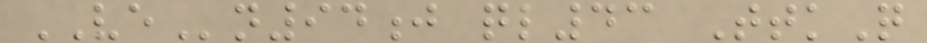VEn94j ql43 TtkQ
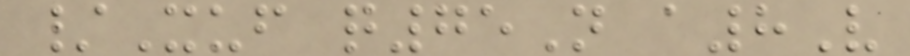/Xuf q75N a8V
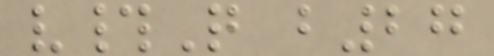v#Q b27
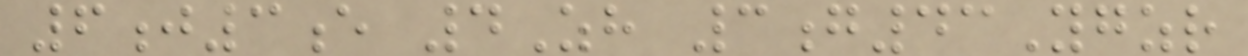6j3e 4Zh 3g43Ygzr
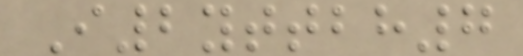I2yttbh7
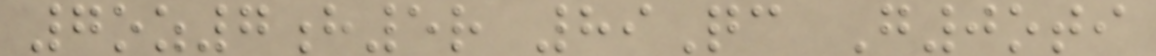7oz7h5r 89Qc G0oti
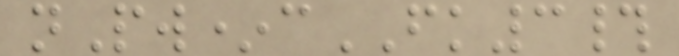nPw*cFK3#
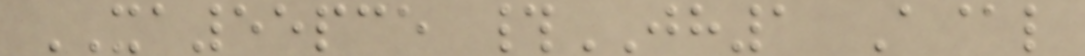XA55pce #JH1 A@l
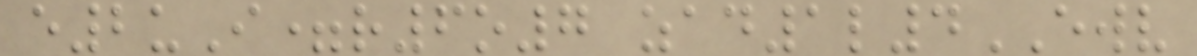e2uI=r6o7 zad1l4EWV
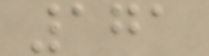171
